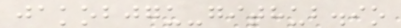jakobjgu-github.io
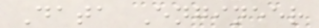Data Engineer
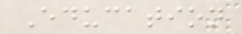Education
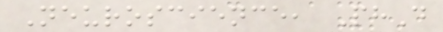Neuroscience, PhD
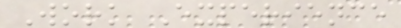Work Experience
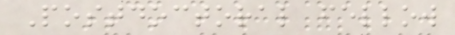Postdoctoral fellow
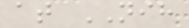at NIH
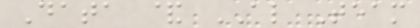Data & AL Team
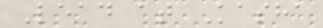Lead at Kasha
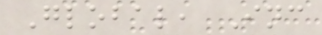Global, Inc
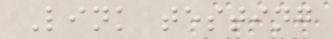Link testing
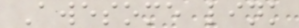Awesome link
